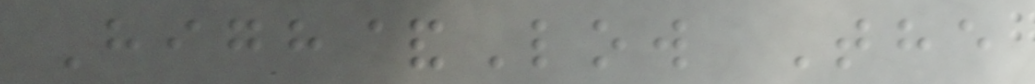High&Low The
